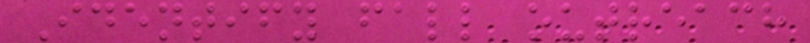Identify fall outreach
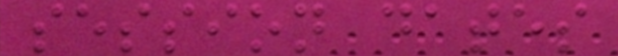session dates
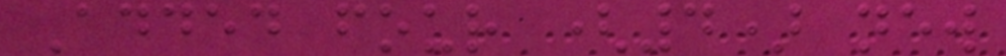Added four (4) new
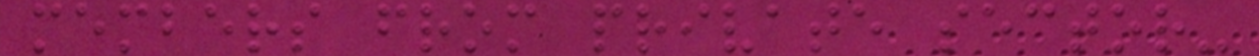members from private sector-
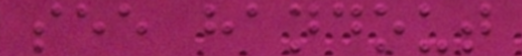see handout
